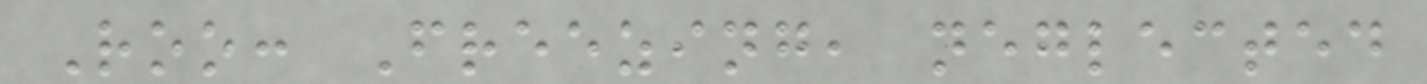Roo: Freezing, neglected
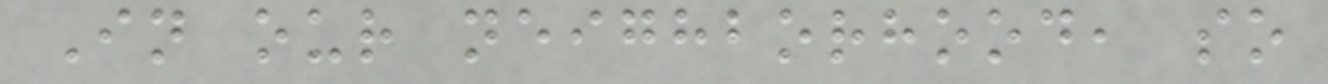In our neighborhood, so
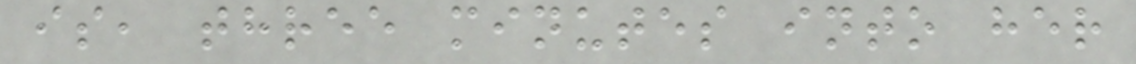is, three minutes into her
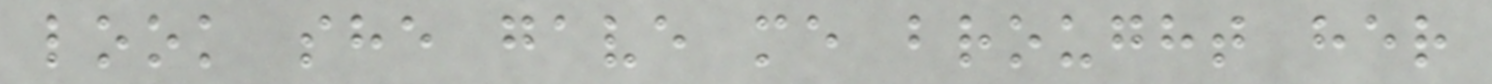look she gave me brought her
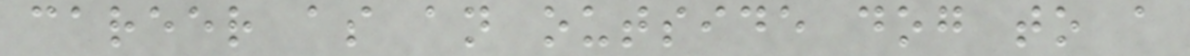career as an outside dog to a
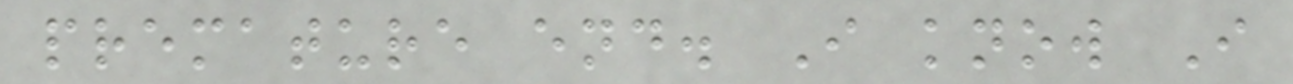premature end. I know I
